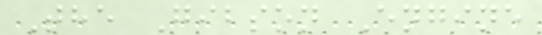The Gibson Engine
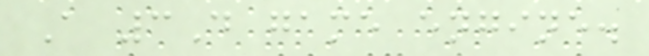A 3D game engine.
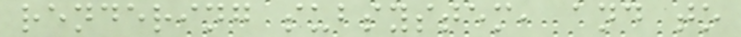rendering subsystem, and to
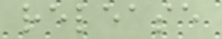release
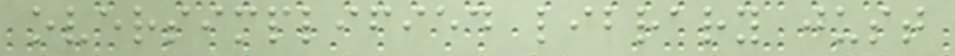oversimplified library just
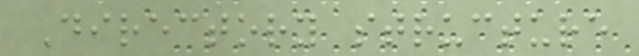Directory structure
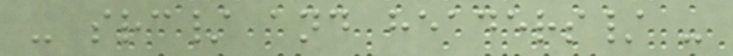- src/ and headers/ -
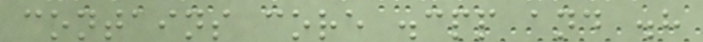contains core .cpp and .h
